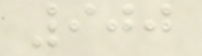900
